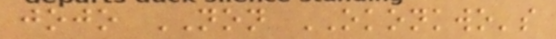jojo NON OKONKWO's
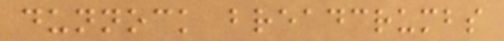dunnock breadcrumbs
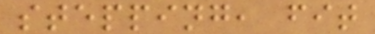stepping, fit
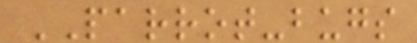PARROT-bugs
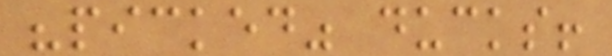"picked" ducks!
